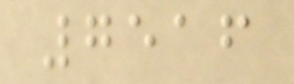7516
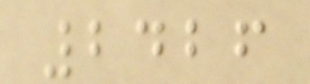2426
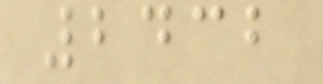2432
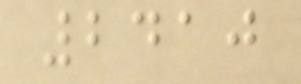2410
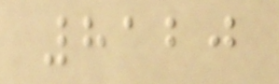8120
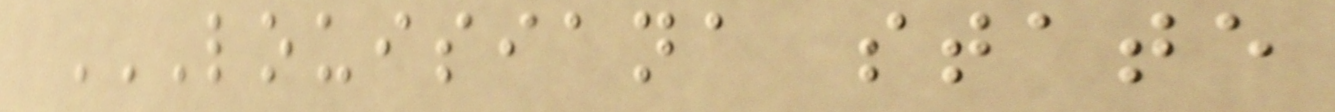LOUISIANA STATE
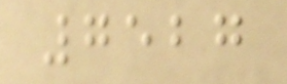7527
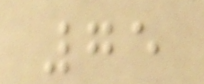75
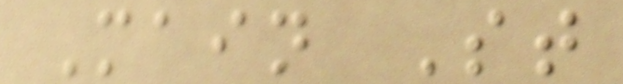Main St
